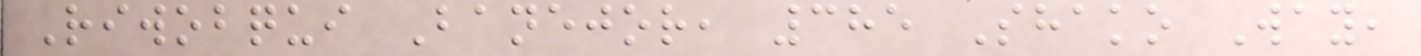Riwobqui Banejor, 385 Shako Way,
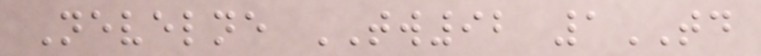Nevelne TW92 1TD
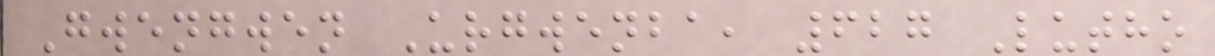Gwengwen Urgwenba, 627 Lutho
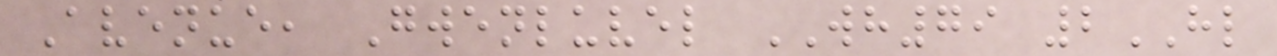Avenue, Gwenluvel WH79 2HL
